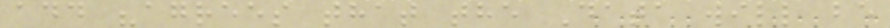add "agrees that the Data will be
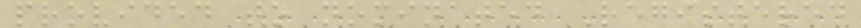provided to nominated Registered
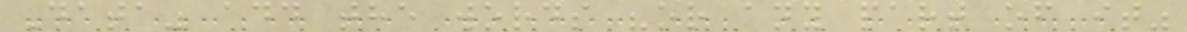Data" add the words "or any part of it"
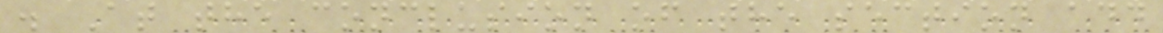. At the conclusion of the section add
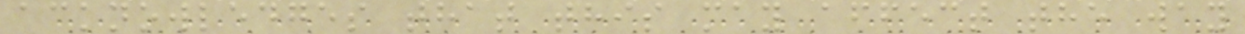acknowledges that this may affect the way
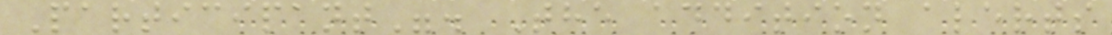Participant". The addition alerts
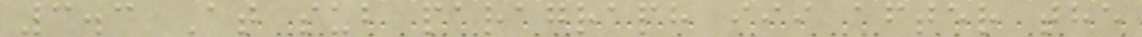3.3 At sub paragraph iii after the
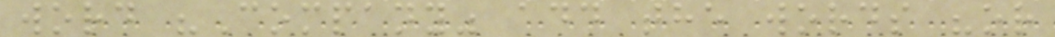word "Company" add the words "or
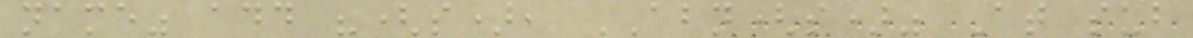name" add "(s), ABN(s)" At sub
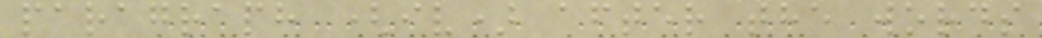paragraph (iv) after the words
